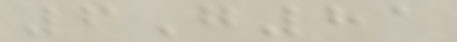6G81
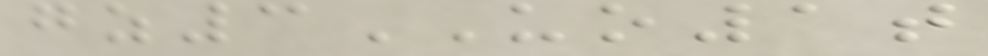gz3UO1t
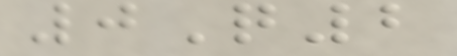0Q2
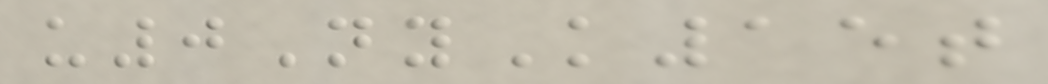u0NyK15t
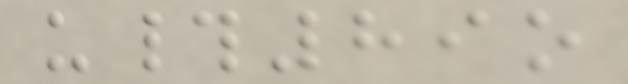u#89o
